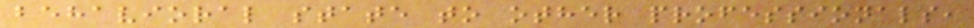behavioral state to other professionals,
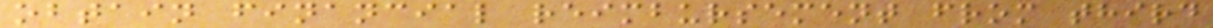obtain financial reimbursement from third
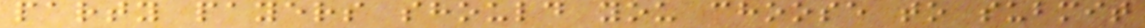party payers should you choose to submit
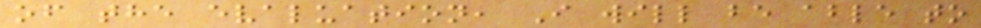of the evaluation, I will be able to
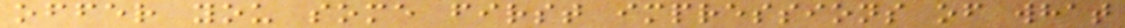offer you some first impressions of what
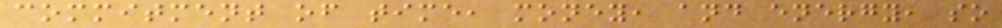commitment of time, money, and energy, so
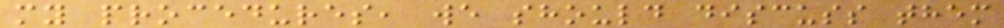my procedures, we should discuss them
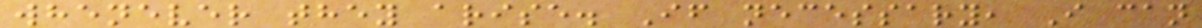whenever they arise. If necessary, I can
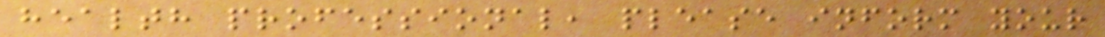health professional, please inform your
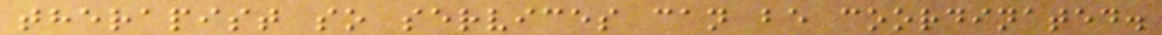therapist so services can be coordinated.
